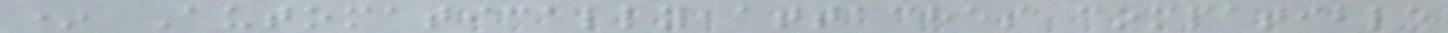* Automatically attaches compatible
